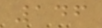146
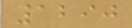1290
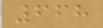668
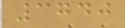3740
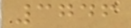3746
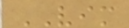VIM
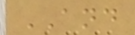AND
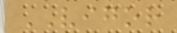VIGOR
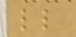ll
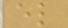el
